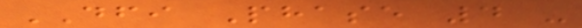DFI Phase 4 -
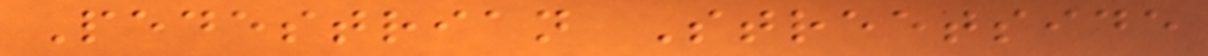Pedestrian Streetside
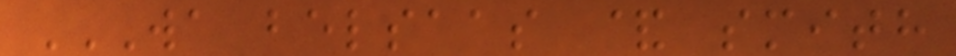WA BELSAAS & SMITH
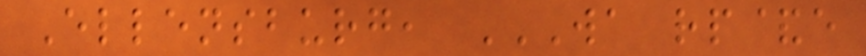Ellensburg, WA RP&E
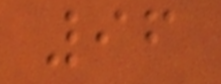96
